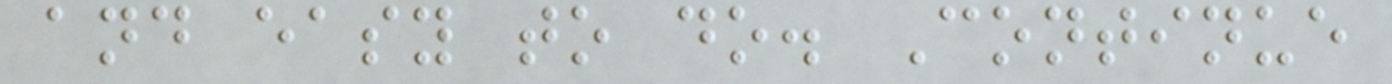and easy to do. Continue
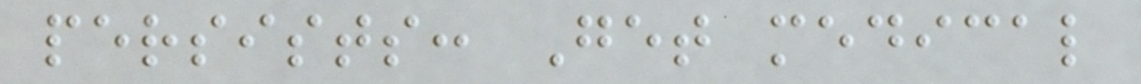persists: Get medical
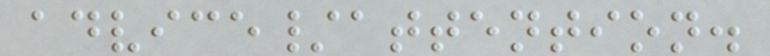advice/attention.
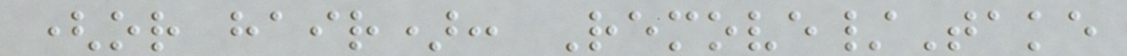(or hair): Remove/Take
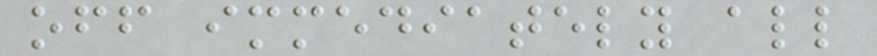off immediately all
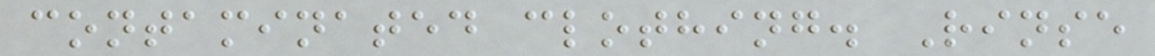contaminated clothing. Rinse
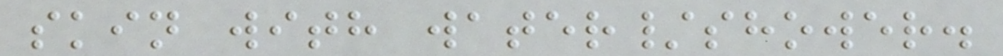skin with water/shower.
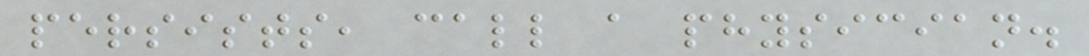persists, call a physician.
